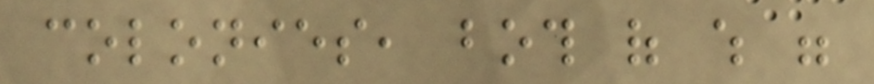colonies, both of which were
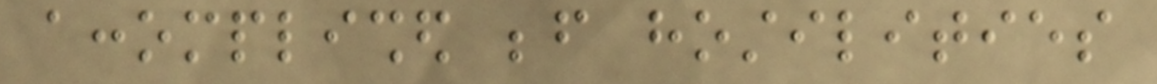accomplished before hostilities
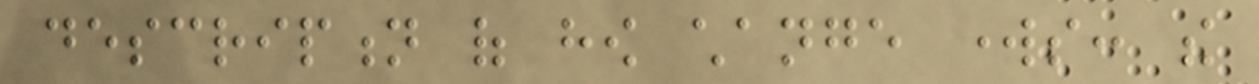description of how change works: the
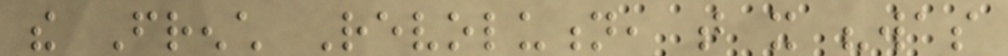the French Revolution, that it "was
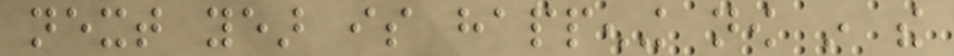next year is happening now in the
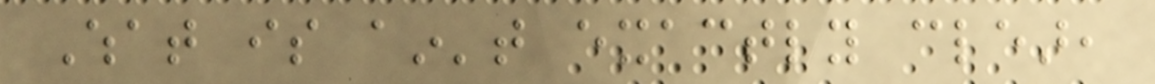What is ain't exactly clear,
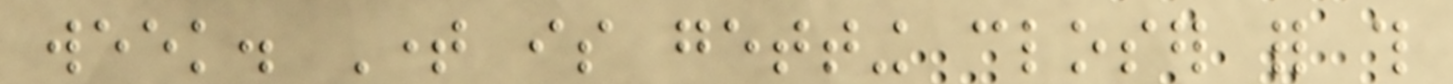week. Time is getting closer for this
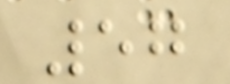57
